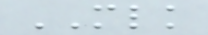MLK
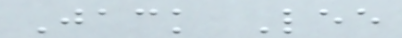Jack Lee
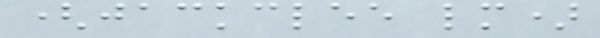(jackclee lm)
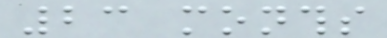23 months
